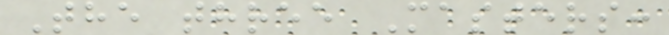The three Masters:
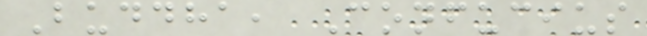Buddha, Confucius
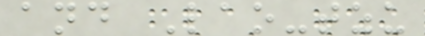and Lao-tzu
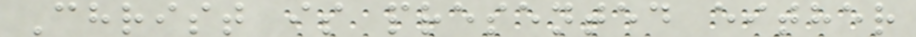Christ is presented either
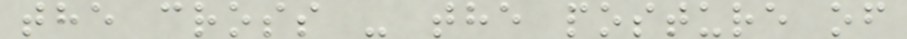the cross - the posture of
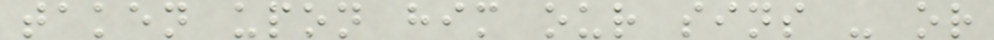taken upon him our sins - or
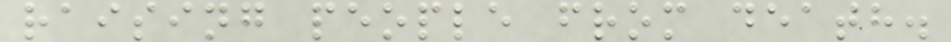raising people from death.
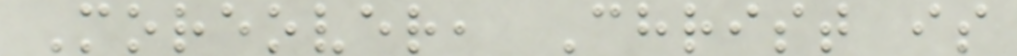Moreover, Christ is
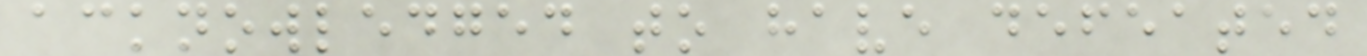acknowledged to have defeated
